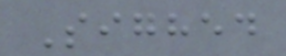Sighed
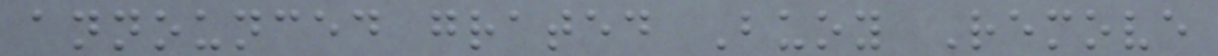announced grated Buoy Remove
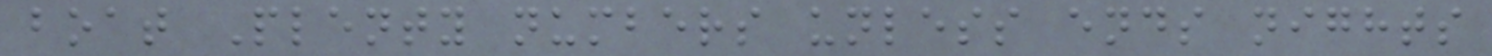boat Plenty numbers unless ends nights
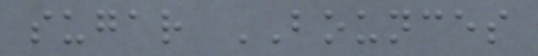sugar BOUNCES
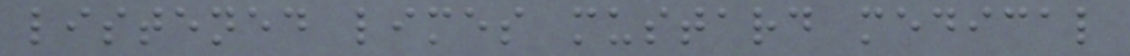listened limes mustard medical
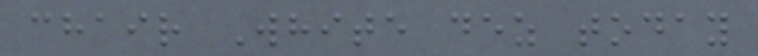chair White dez today
